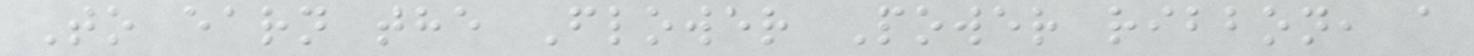To earn the Flower Power ribbon, a
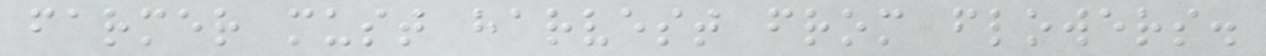farmer must harvest from flowers.
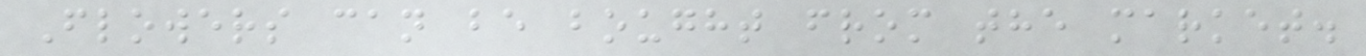Flowers can be bought from the market.
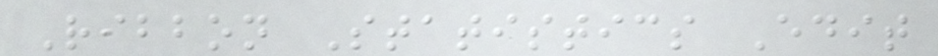Ribbon Statistics Edit
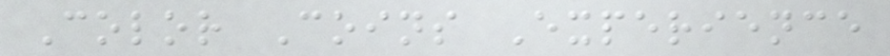Color Coins Experience
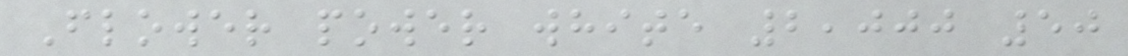Flower power white 2,000 50
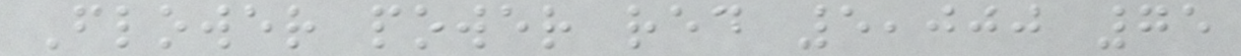Flower power red 5,000 75
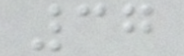37
